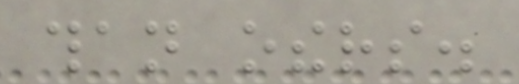than others.
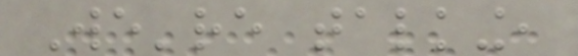We're talking,
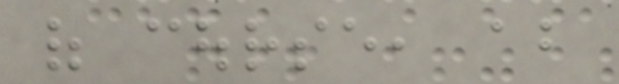of course, about
